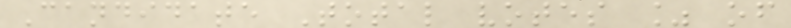Candidate Total votes % of
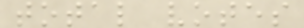total votes
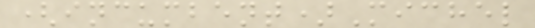(incumbent)Michel
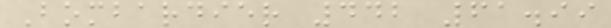Bombardier 442 61.99
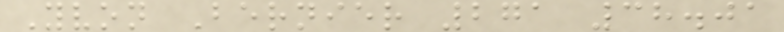Yvon Bernier 271 38.01
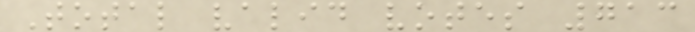Total valid votes 713
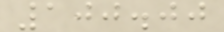100.00
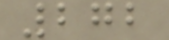272
